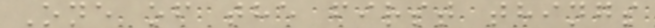One of the first things
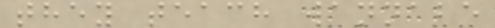they teach wannabe
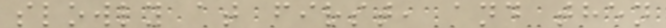slowly at first, and then
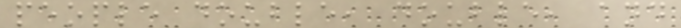people double, double, and
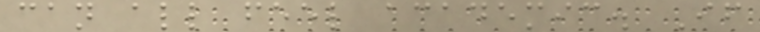can all feel academic. If
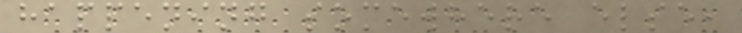happening somewhere else,
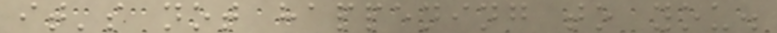it's not happening to you.
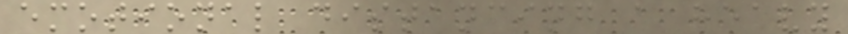emotional distancing a heavy
